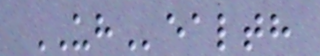UHealth
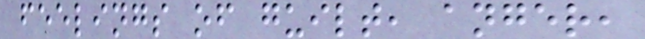feelings of guilt, anger,
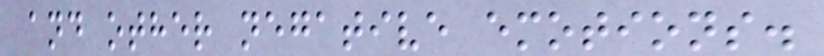and other negative emotions.
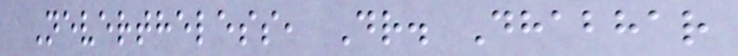Nevertheless, Dr. Dhabhar
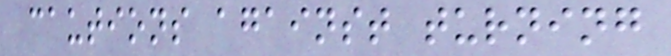cautions against turning
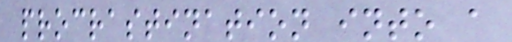procrastination into a
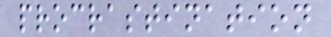procrastination
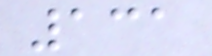131
